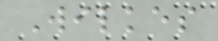Wilkes
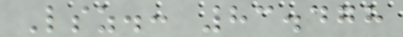Lsz.: 83.478
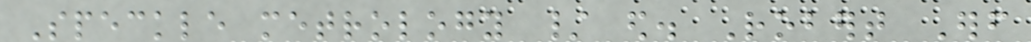Speckle metrology / ed. Robert Erf
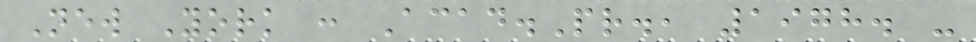New York : Acad.Pr., 1978. -
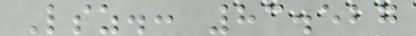Lsz.: 83.527
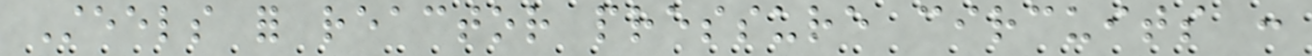Steels for reactor pressure circuits :
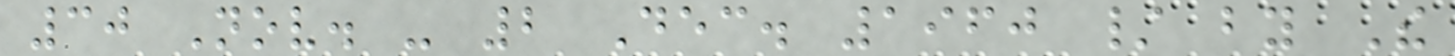30 Nov. - 2 Dec. 1960 / by The
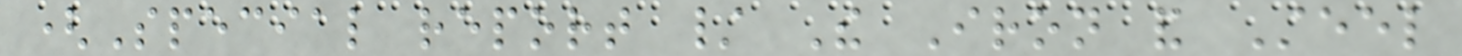(Special report / The Iron and Steel
